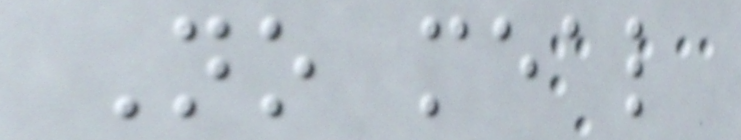No meal
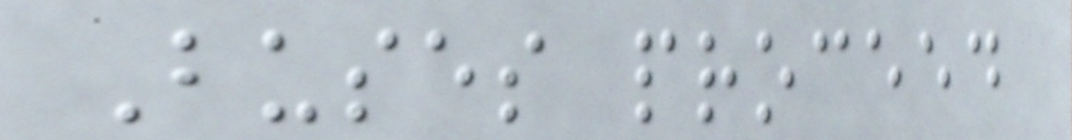Buses proceed
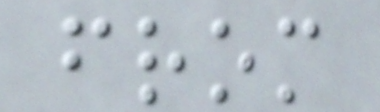from
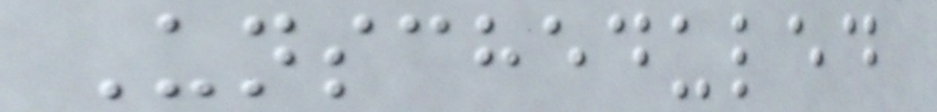Unscheduled
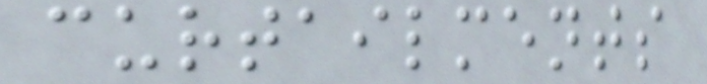curtailments
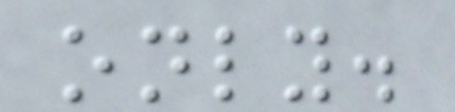only.
